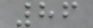86
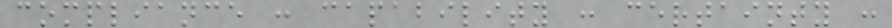compliance : capability : certainty :
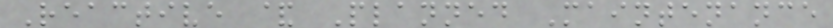Reactive & Planned Maintenance
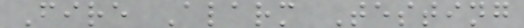Fire Alarm Testing
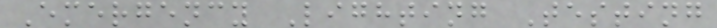Emergency Lighting Testing
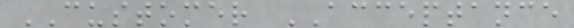CUSTOMER ACCEPTANCE
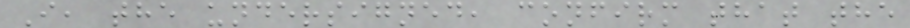I, the undersigned, confirm that the
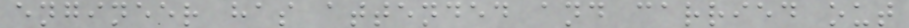engineer has attended and carried out
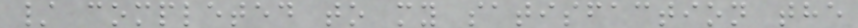/ completed to my satisfaction the
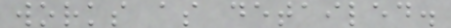works as detailed.
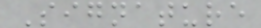Signature
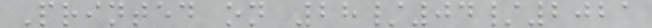Printed on 28/04/2021
